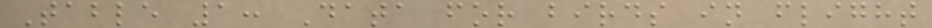Table 1: Data for birds in flight
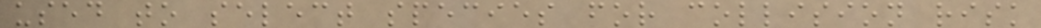used to select species for collision risk
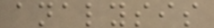analysis
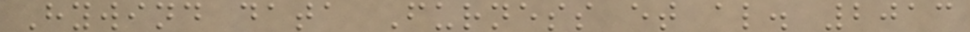Hywind data Furness et al. 2013
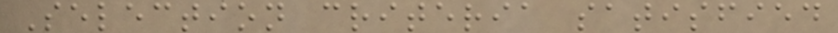Selection criteria satisfied
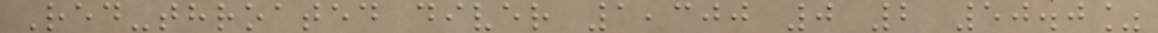Red-throated diver 1,300 0 2 50.0%
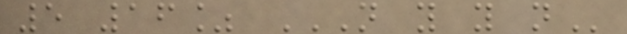5 16% N Y Y N
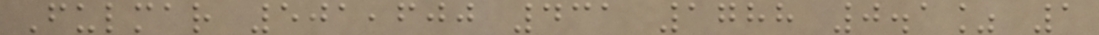Fulmar 501,600 431 1788 0.1% 1
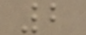2
